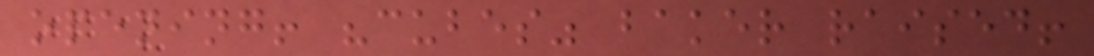opening! "cubes" baker raised!
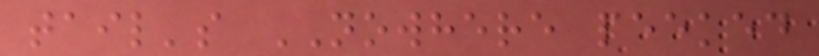tail's NOWHERE peeked
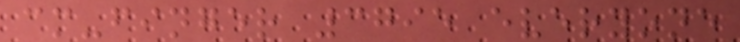cm-finger 3795 everyone
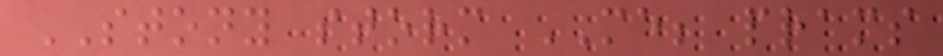STONY storm ME; prams
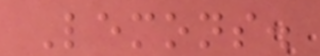Lemons.
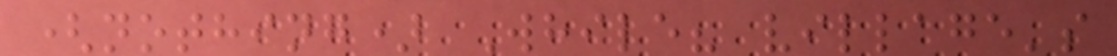(nothing) While? village's
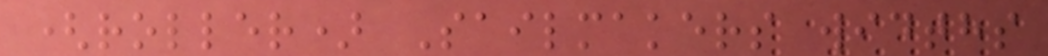(roller) Sailmakers widths
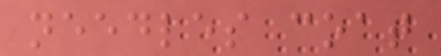needles coat
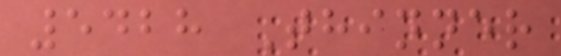5428 Thinner
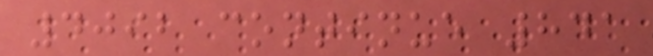4092 continue 841
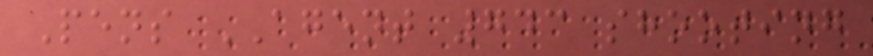Pens AGENT 743 shooting
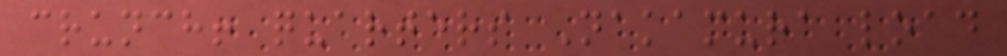crunch! quarters Nakamura load
